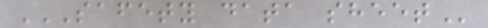SAFETY DATA SHEET
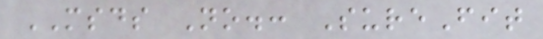MSDS No.: SureFit
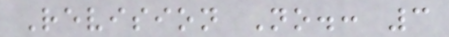Revision No.: 3
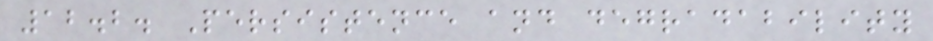12.2. Persistence and degradability
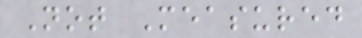Not Measured
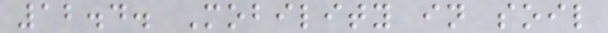12.4. Mobility in soil
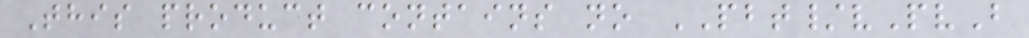This product contains no PBT/vPvB
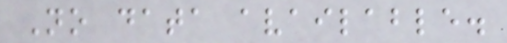No data available.
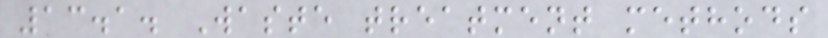13.1. Waste treatment methods
